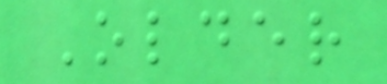Older
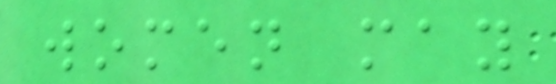women may
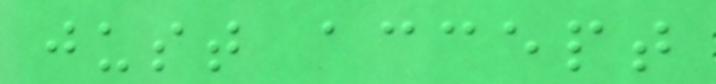just accept
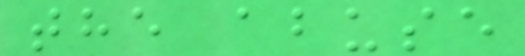the abuse
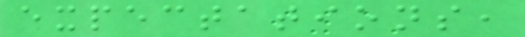expectations,
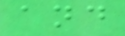and
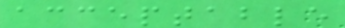acceptable
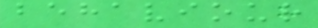behaviour
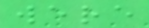were
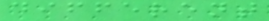different
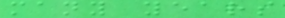many years
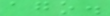ago.
